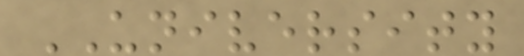UNIVERSITY
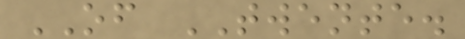OF TWENTE.
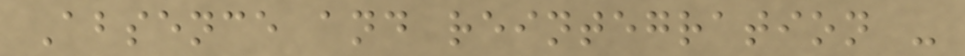Absence and reintegration -
